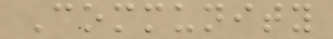Community
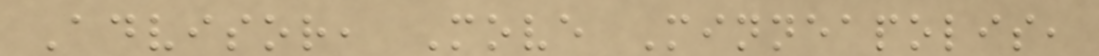Advisor, Move Minneapolis,
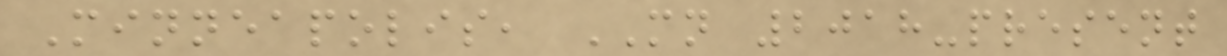Minneapolis, MN 2018-present
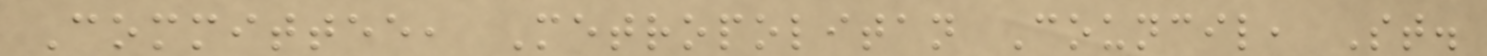Committee, Metropolitan Council, St.
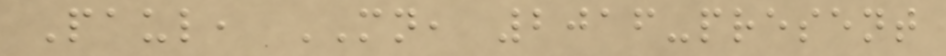Paul, MN, 2016-present
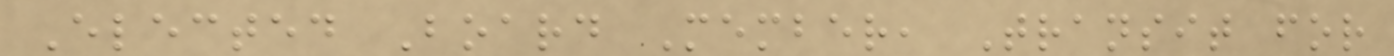Elected Board Member, Transit for
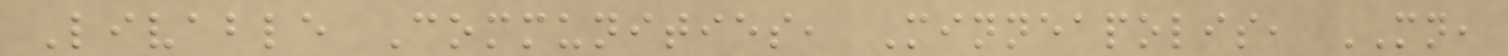Livable Communities, Minneapolis, MN,
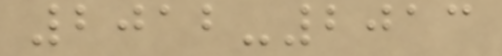2012-2013
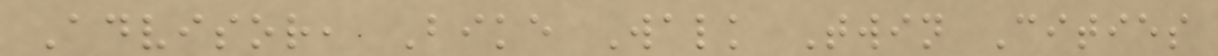Advisor, Bike Walk Twin Cities
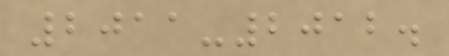2011-2012.
